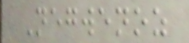Negwenoz
